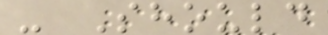- Should
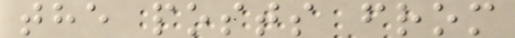the posts from
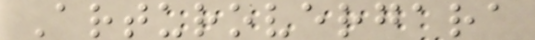Arturovergara
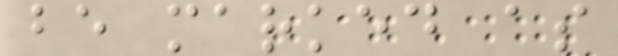be marked as
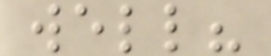well?
